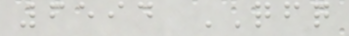6594 QFQ
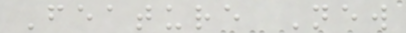Feature New
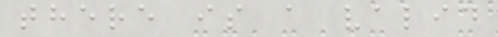there is a valid
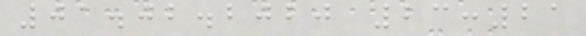01.02.2020 23:21
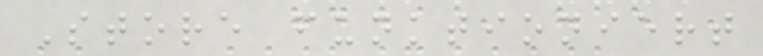Store funktioniert
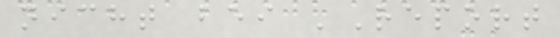nicht bei 'Report
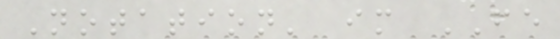Notation' im FE
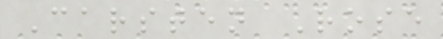Carsten Rose
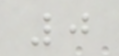0
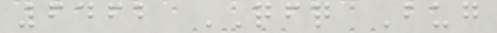6462 QFQ Bug
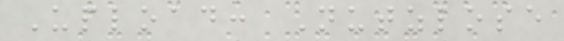Upload: Nutzlose
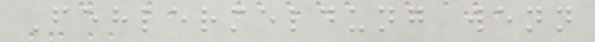Fehlermeldung wenn
